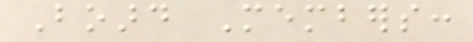Board Members:
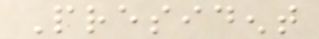President
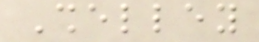Shelley
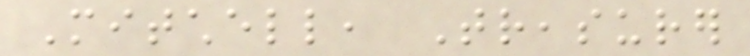Mitchell, Treasurer
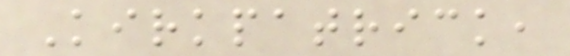Kirkpatrick,
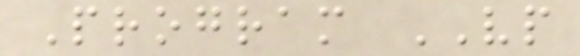Program VP
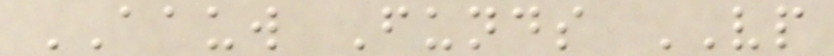AAUW Funds VP
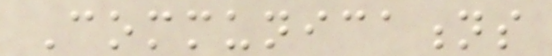Communications
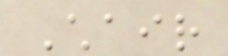Chair
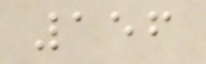156
